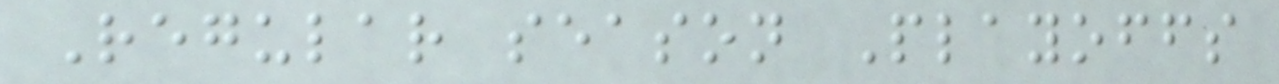Regular season Playoffs
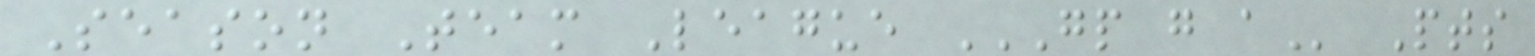Season Team League GP G A Pts
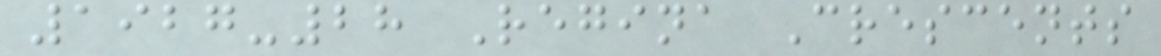1927-28 Regina Crescents
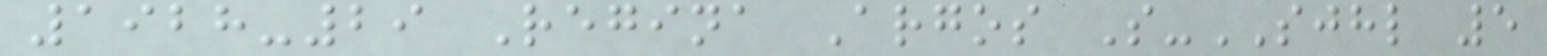1928-29 Regina Argos S-SJHL 5
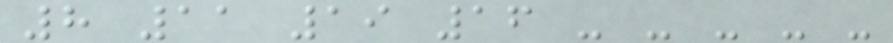8 11 19 16 - - - - -
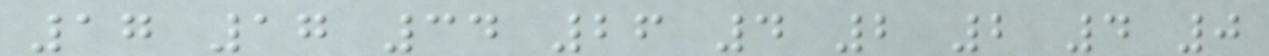17 17 34 26 4 2 2 4 0
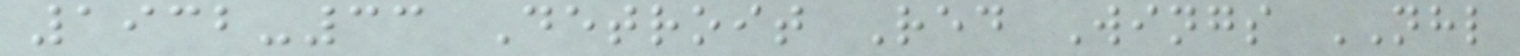1932-33 Detroit Red Wings NHL
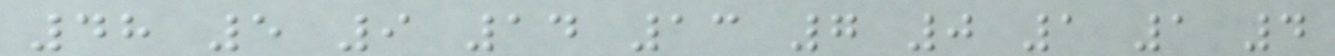48 5 9 14 13 7 0 1 1 4
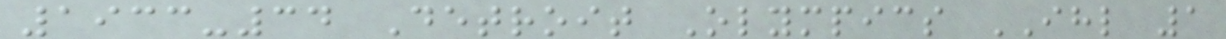1933-34 Detroit Olympics IHL 1
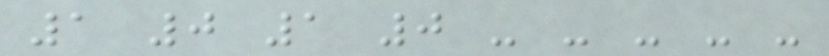1 0 1 0 - - - - -
